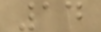14
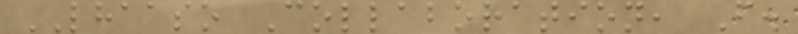LHAASO Collaboration, F.
